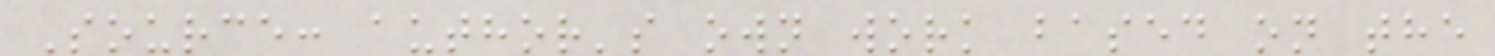Source: author's own work based on the
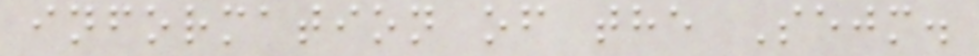information of the Sejm.
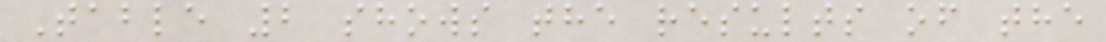Table 2 shows the results of the
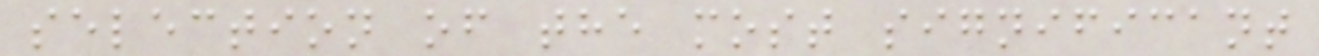selection of the most significant
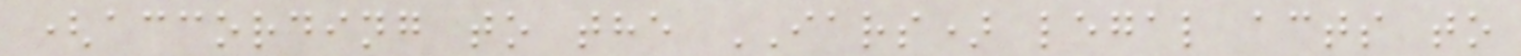(according to the IARS) legal acts to
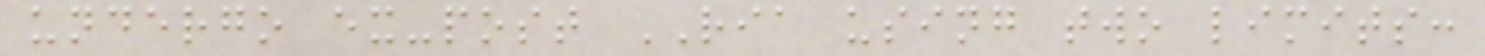undergo ex-post RIA using two limits:
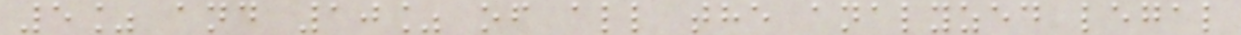5% and 10% of all the analyzed legal
